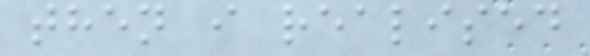then i realised
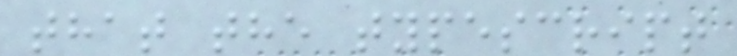that the typescript
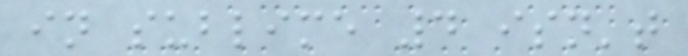in sublime 4 isn't
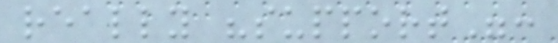really "support":
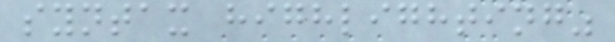syntax highlighting"
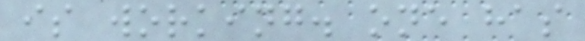is working. one has
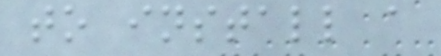to install a
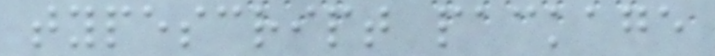typescript package
